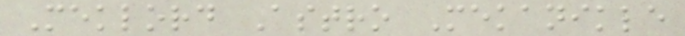Meklord Astro Mekanikle
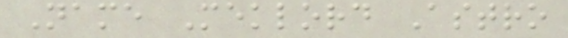Name Meklord Astro
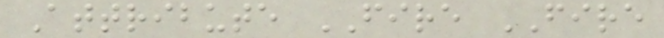Attribute FIRE FIRE
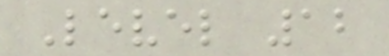Level 12
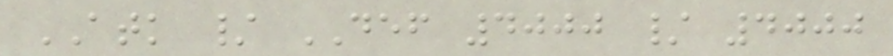ATK / DEF 4000 / 4000
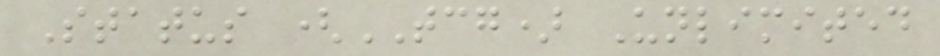Status (TCG) Unlimited
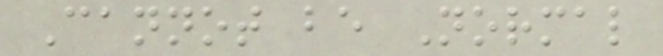Cannot be Normal
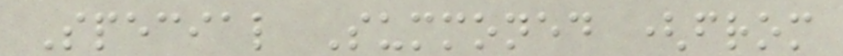Special Summoned (from
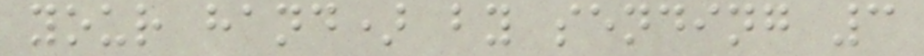your hand) by sending 3
